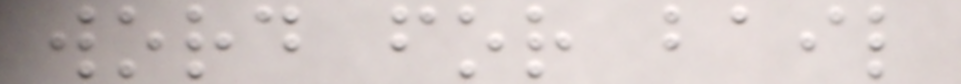word for bail
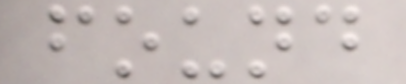found
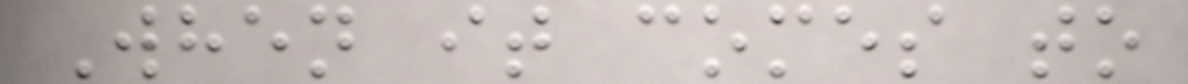When it comes to
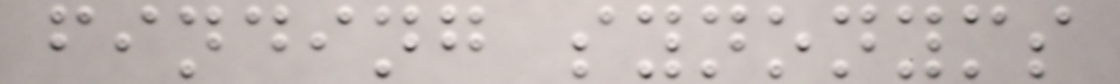finding synonyms
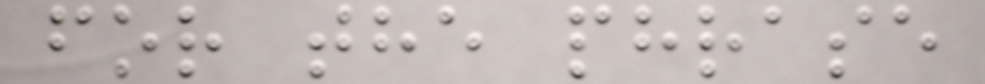for the phrase
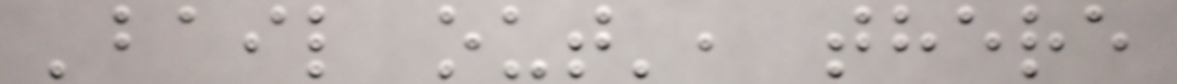'bail out', there
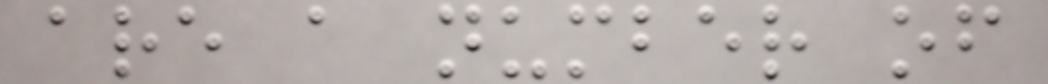are a number of
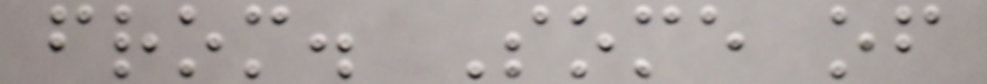from. Some of
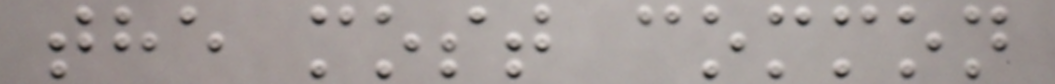the most common
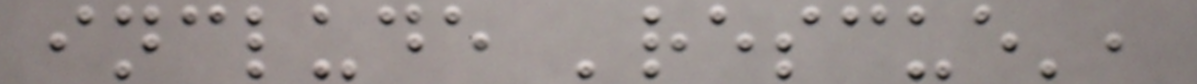include 'rescue',
